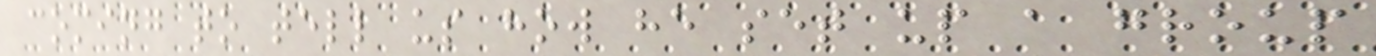coming to tell us how he set up a group
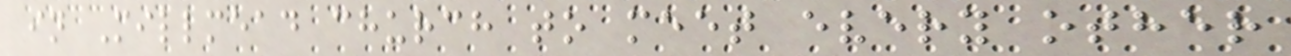in Millmead church to meet every other
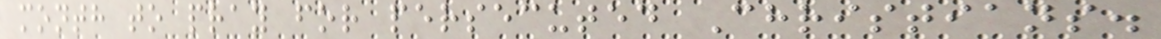month to pray for persecuted Christians.
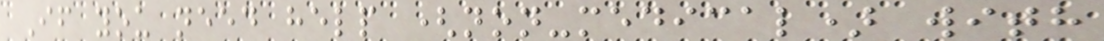If you need help (non-medical) with
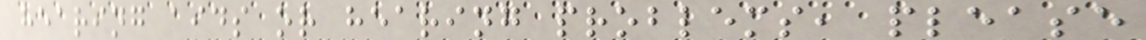hearing aids or hearing problems, please
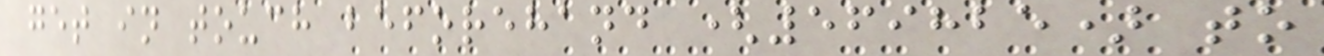get in touch beforehand (569825) to
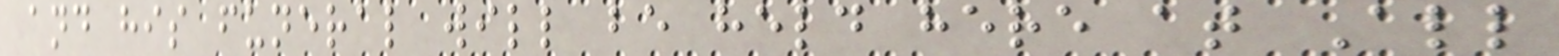and his funeral will be held here at All
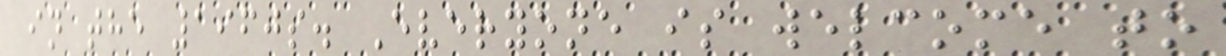in the 1960s. Everyone is welcome to
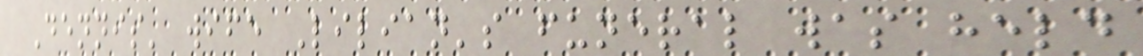Dennis' wife Lilian's funeral was held
